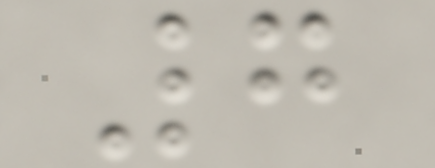7
